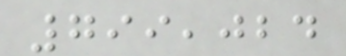799,024
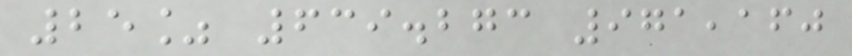25% 639.273 971,160
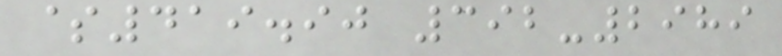$419.90 392-2989
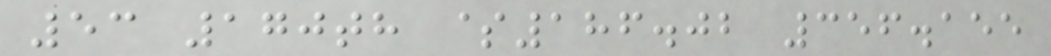53 170th $186.02 356.155
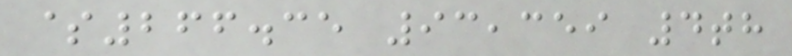$266.35 93,359 4th
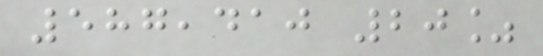587,410 20%
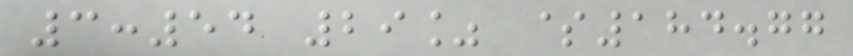3:54 29% $184.77
